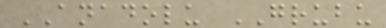ANADOLU GRUBU
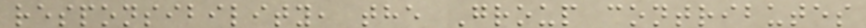responsibility, the Group contributes
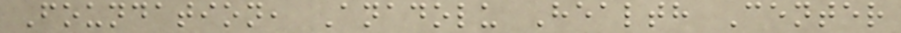Foundation, Anadolu Health Center
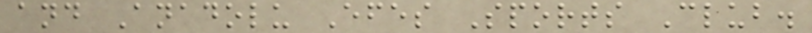and Anadolu Efes Sports Club.
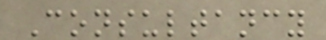Consultancy
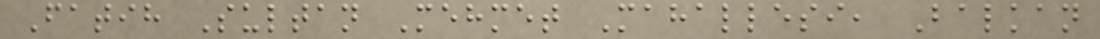Fatih Sultan Mehmet Mahallesi, Balkan
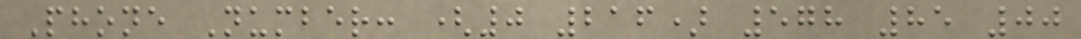Phone Number: (0 216) 578 85 00
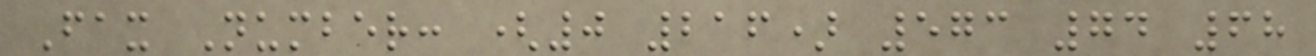Fax Number: (0 216) 573 74 68
